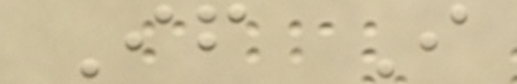If I
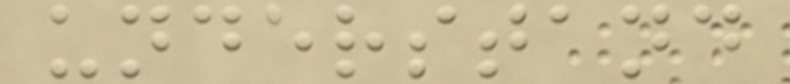understand
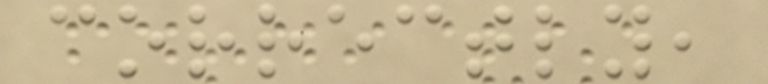correctly,
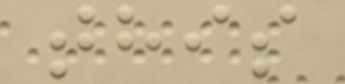this
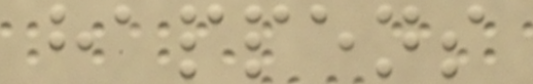happens
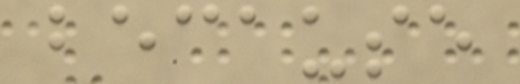because
